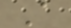A
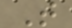T
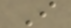I
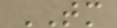TM
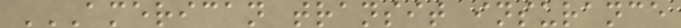AMERICAN TRANSIT INSURANCE
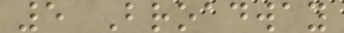5 Broadway
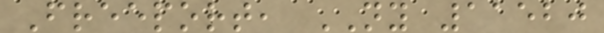Freeport, NY 11520
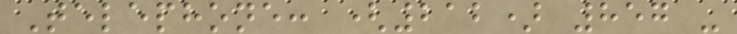Telephone: (212) 857 -
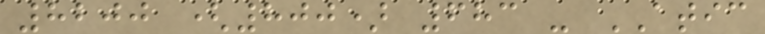8200 (800) 683 - ATIC
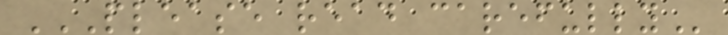PLEASE READ CAREFULLY
